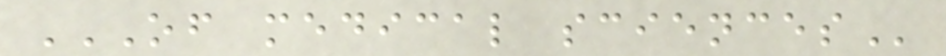OF MEDICAL SCIENCES
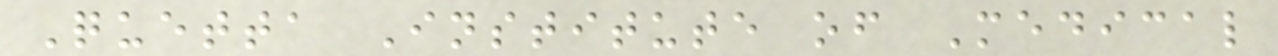Quetta Institute of Medical
